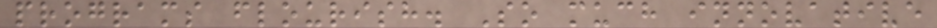programs flourish. So much innovative
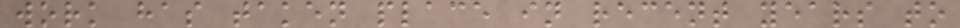work has taken place in recent years to
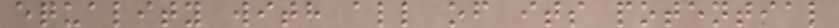equality with all of its potential
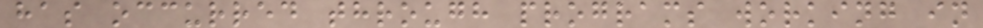has occurred through programs working in
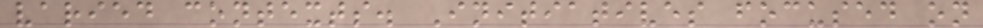varied contexts. Initiatives focused on
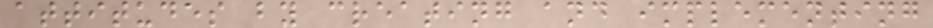attitudes by creating and implementing
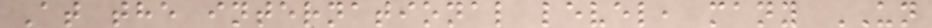At the international level, many UN
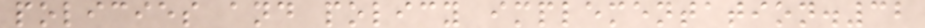policies and policy implementation.32
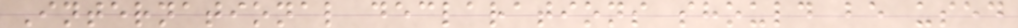International declarations should be used
